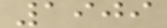1909
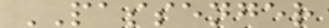PASSENGER
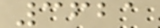3621
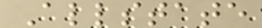Allstate
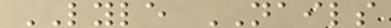LYLE NAILS
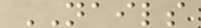NAILS
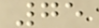75
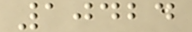10424
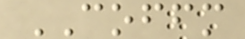COFFM
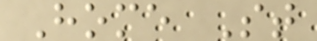Home St
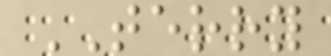TERRY
